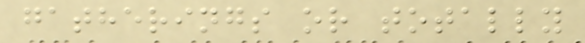gatherings or totally
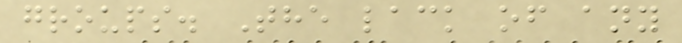groups. The lack of any
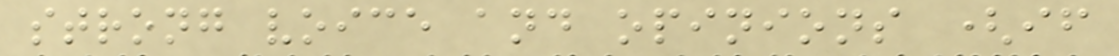strong voice and opinions (if
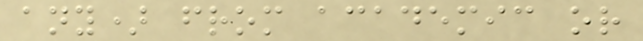any) from academic or
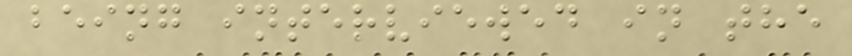being interviewed in the
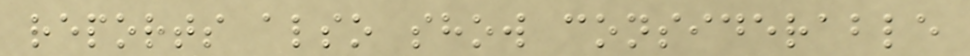reports also show considerable
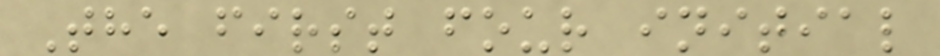The first four initial
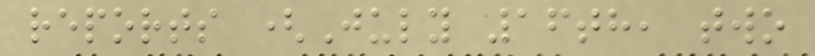reports (July 16th, two
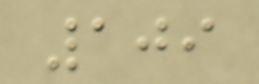109
